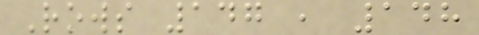Rows 147 , 148
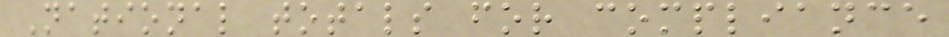National totals for compliance
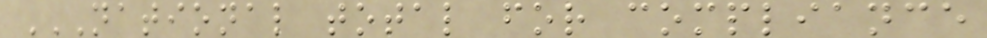NATIONAL TOTAL FOR COMPLIANCE
